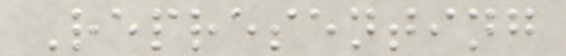Representing
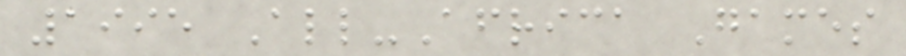1995 All-Africa Games
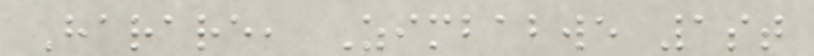Harare, Zimbabwe 1st
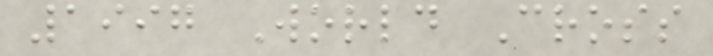1997 World Cross
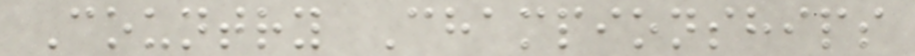Country Championships
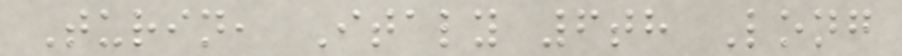Turin, Italy 6th Long
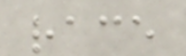race
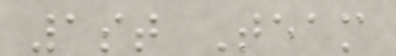1st Team
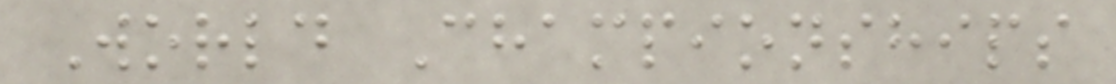World Championships
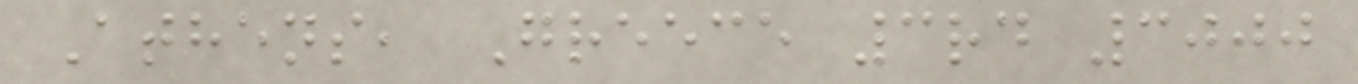Athens, Greece 3rd 3000
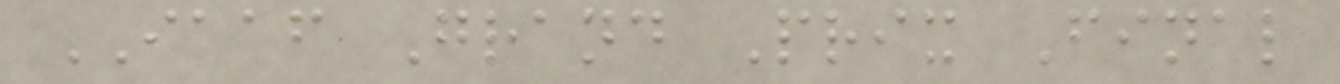IAAF Grand Prix Final
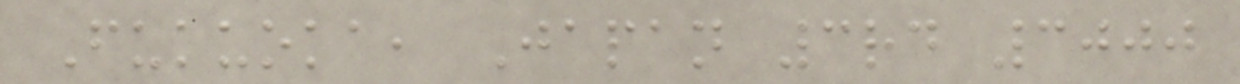Fukuoka, Japan 3rd 3000
